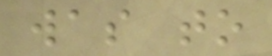was to
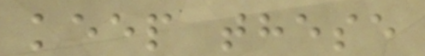keep these
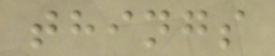things
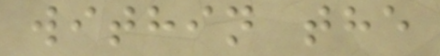within the
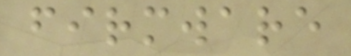firmware
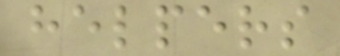helpers
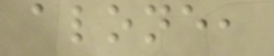alone,
